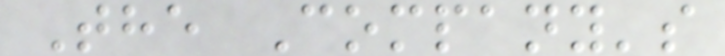The Company's
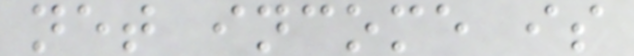net income is
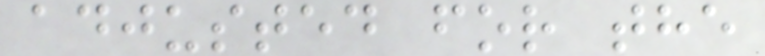adjusted for the
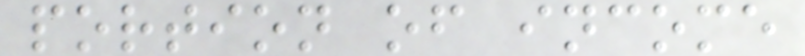portion of income
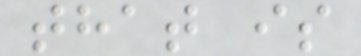that is
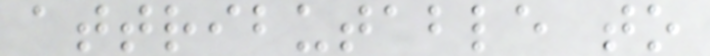attributable to
